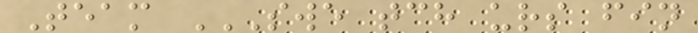Team SWE TCH URS FIN
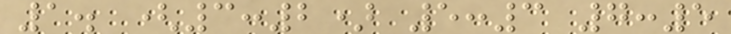1. (3:2) 5:3 7:5
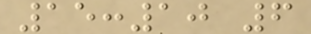15:10 6
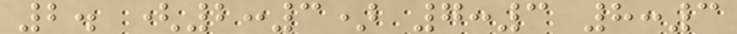2. (2:3) 7:3 8:3
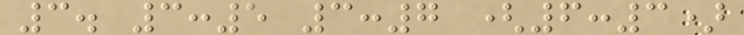3. 3:5 3:7 (6:3)
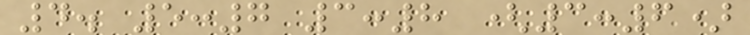4. 5:7 3:8 (3:6)
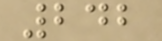242
